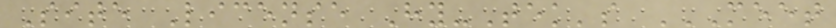Site License Hy-Tek's MEET
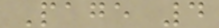Page 4
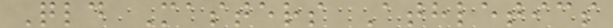Qld Masters Athletics
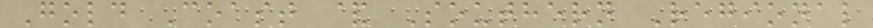Gold Coast & Southern Regional
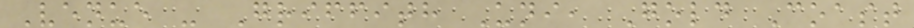Venue - Griffith Uni, Gold Coast
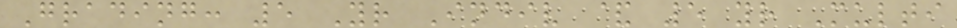Grading: 5 Yr Indiv & 5 yr Multi
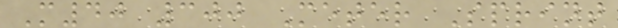M40 300 Meter Sprint
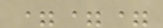===
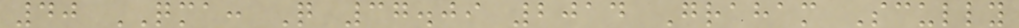40 QMA: Q 37.09 2014 Graham Scully
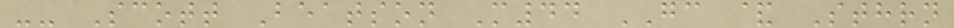-- Scott Beatson M44 GC & Sthrn
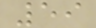59
